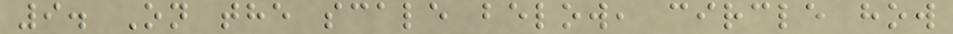9. On the scale below, circle how
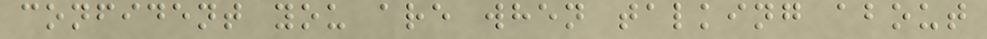confident you are when talking about
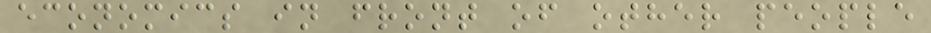economics in front of other people
